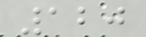120
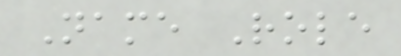Name Role
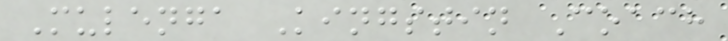Mulenga Kingstin Coach
